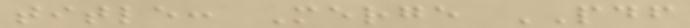title: Merge PDF
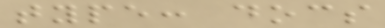type: docs
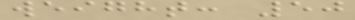weight: 50
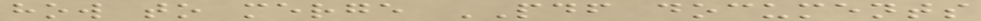how to merge PDF documents
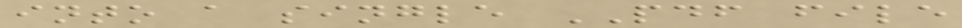into a single PDF file
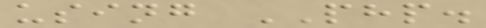using PHP.
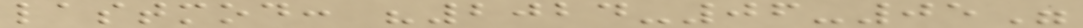lastmod: "2024-06-05"
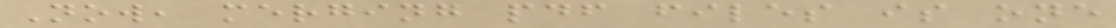Now, merging pdf files is one
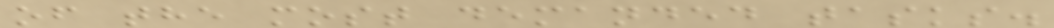of the most demanded tasks.
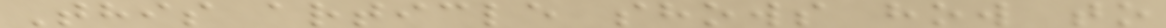This article shows how to
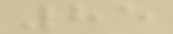85
